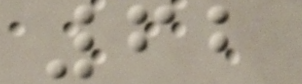62
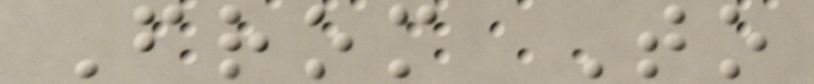From To
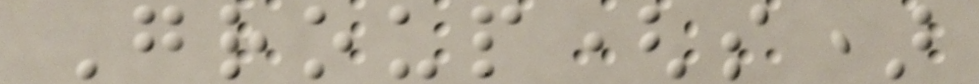Group(s)
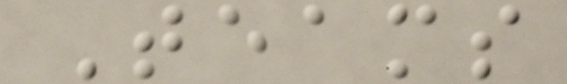Teams
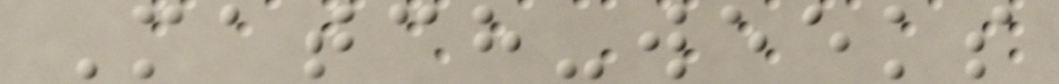Match-weeks
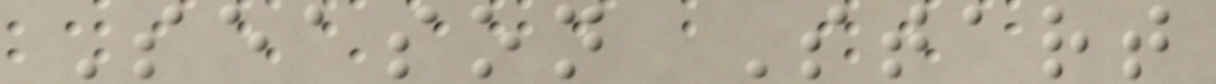Season Start
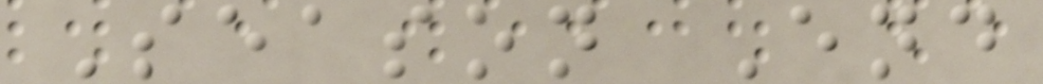Season End
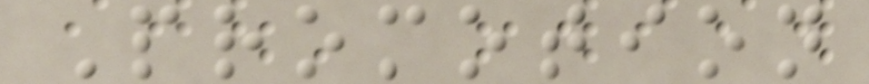Promotion
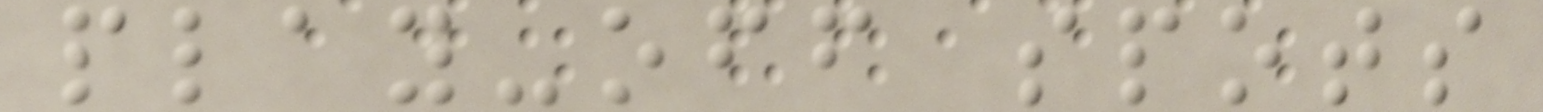play-off spots
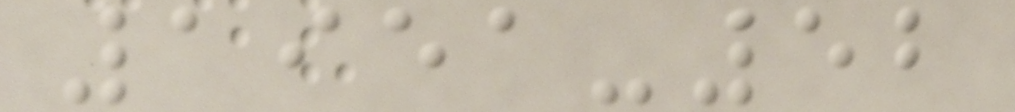1951-52
